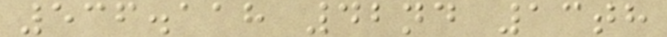536.118 42nd 13th
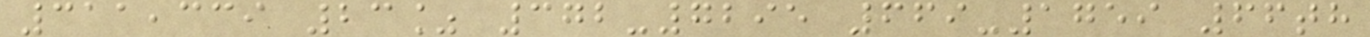311,339 23% 372-7295 669-1759 66th
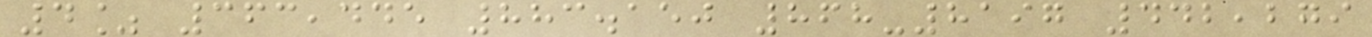4% 363,445 883.150 868-8197 442,279
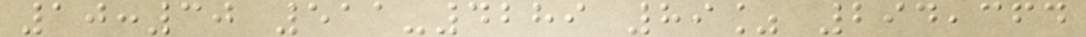10:30 511-4289 89% 294,364
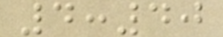4:40
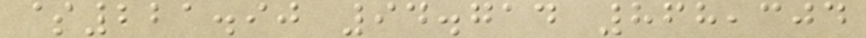$221.90 94.714 868,304
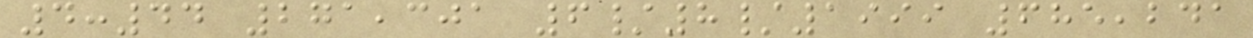4:44 271,301 6/8/1999 685,241
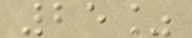25%
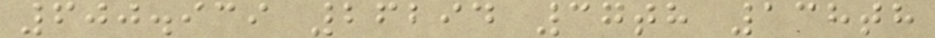600.939 26294 37th 138th
